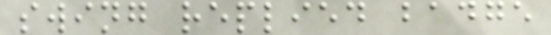swing replied badge
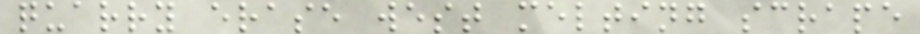quarry erase west melting scrape
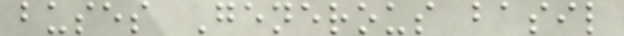buses Generous basil
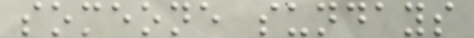someone sundays
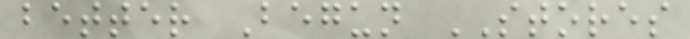better Begun STORES
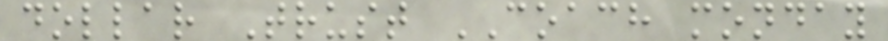dollar Trust COACH monday
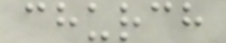church
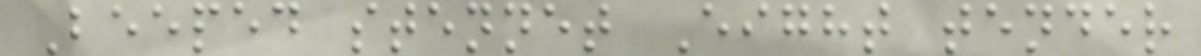Beeped stennet Eight tender
